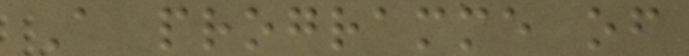A programme of
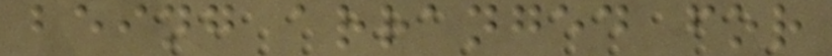being arranged for
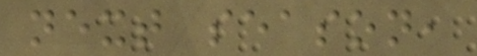next season,
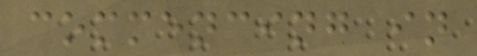commencing in
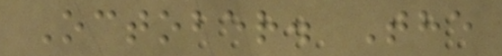October. The
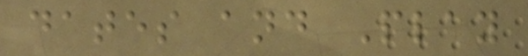dates and Play
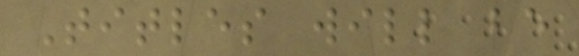Titles will be
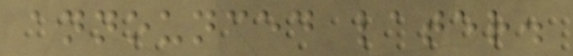announced later.
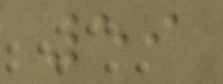59
